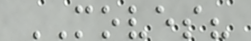MOVES?
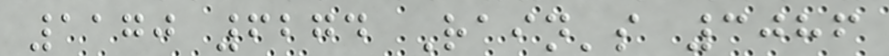1170 6274 Rain's 3086
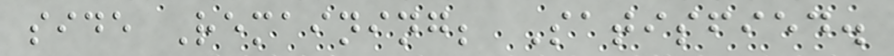side Remaining; Satisfied.
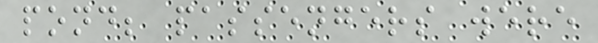pond; passengers were
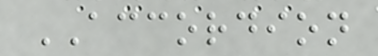ACCORDION
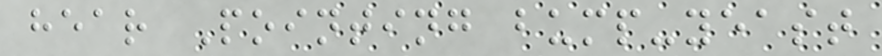hear Pointing bump-yeast
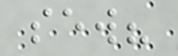sew?
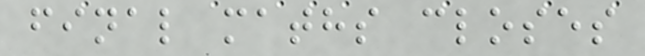final maths closes
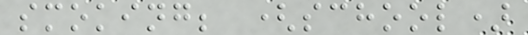smoking; (school)
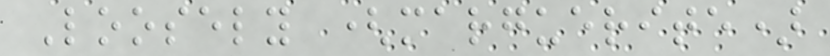Loosely (marguerite)
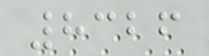8326
